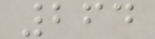264
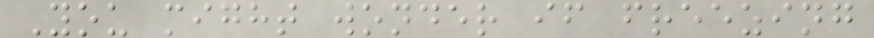You might wonder if freezing
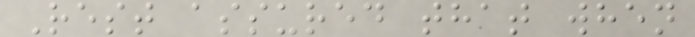Rest assured that when
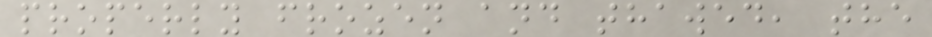properly frozen and thawed, the
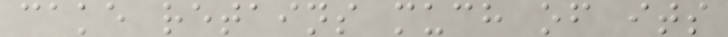cake retains much of its
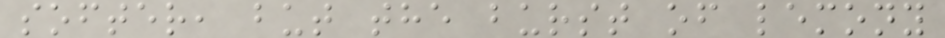softer, but the burst of lemony
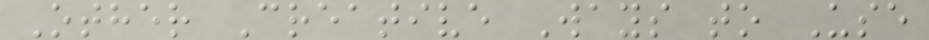Other Creative Ways to Use
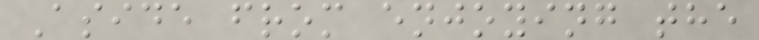Aside from enjoying the
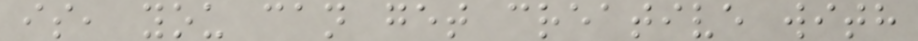is, you can get creative with
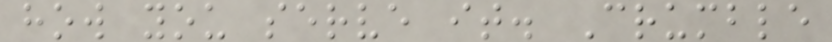how you serve it. Crumble
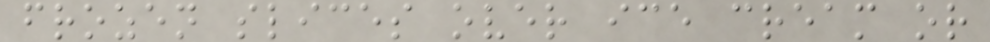frozen slices over ice cream or
